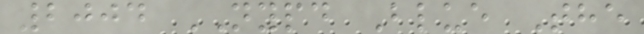2004 NYPD Blue The
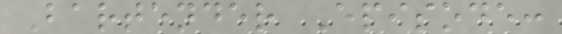Bartender Episode:
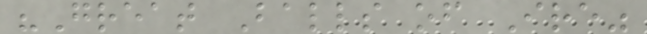"Great Balls of Ire"
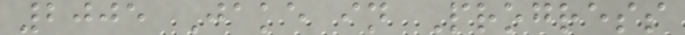2005 Jake in Progress
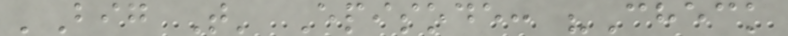'Big T' Episode: "Check
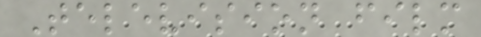Television film
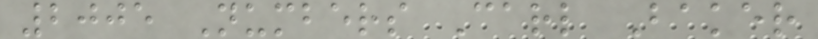2005 Numbers Carl Baker
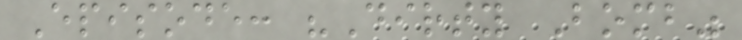Episode: "Dirty Bomb"
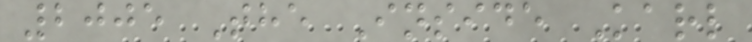2005 The Inside Karl
